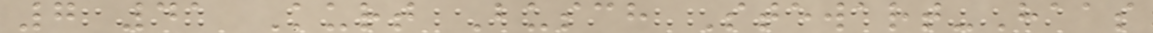7 41 Kurt Busch Stewart-Haas
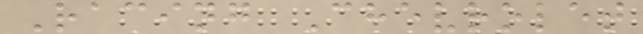Racing Chevrolet
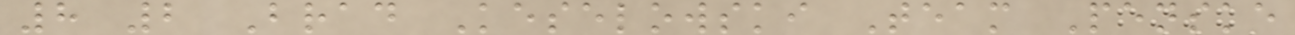8 2 Brad Keselowski Team Penske
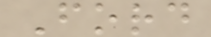Ford
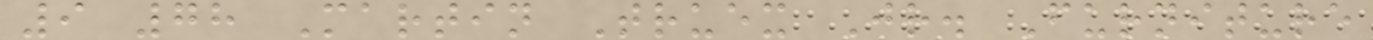9 78 Martin Truex Jr. Furniture
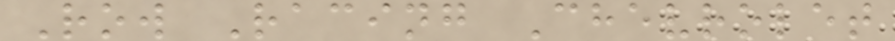Row Racing Chevrolet
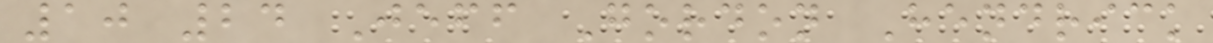10 24 Jeff Gordon Hendrick
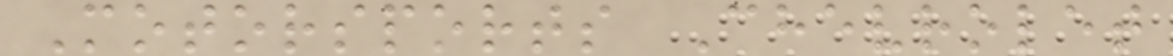Motorsports Chevrolet
